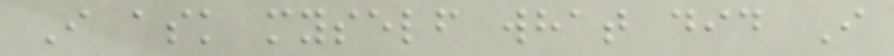I ask myself what did I
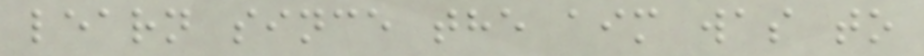learn since the aim was to
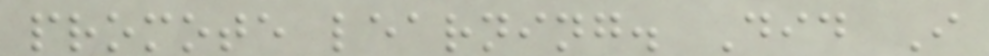promote learning. Did I
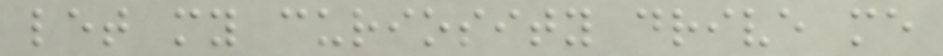let my curiosity drive me
